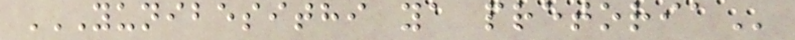YUNIBESITHI YA PRETORIA
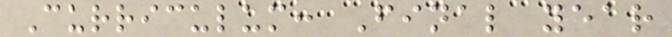Curriculum: Final year
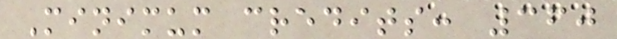Minimum credits: 360
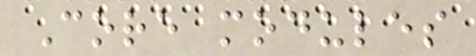Core modules
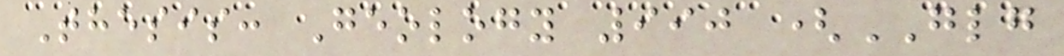Thesis: Geology 990 (GLG
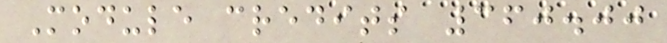Module credits 360.00
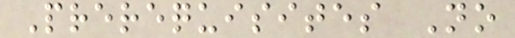Prerequisites No
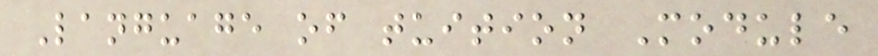Language of tuition Module
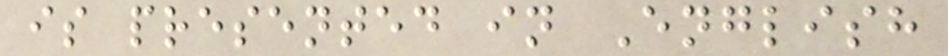is presented in English
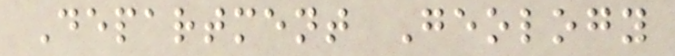Department Geology
